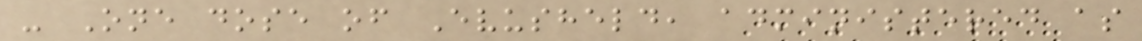- One dose of Evusheld, administered as
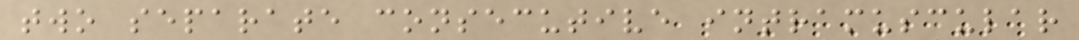two separate consecutive intramuscular
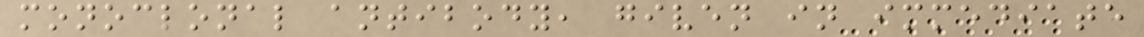monoclonal antibody, given in immediate
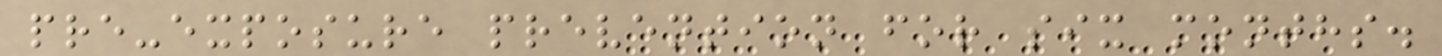pre-exposure prevention for six months.
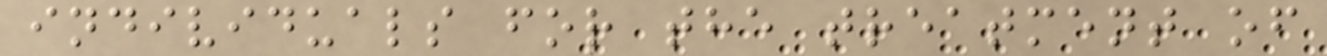individuals for the treatment of
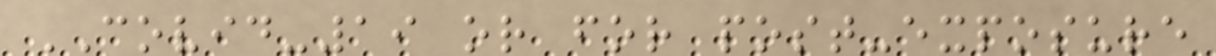COVID-19 or for post-exposure
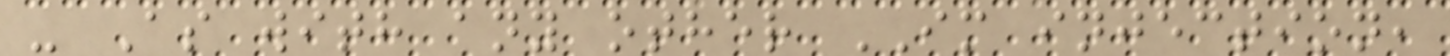- As with any other IM injection,
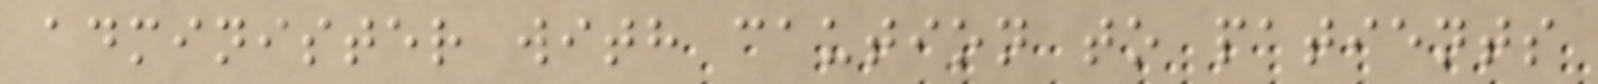administer with caution to patients
